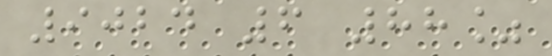9024 6 88%
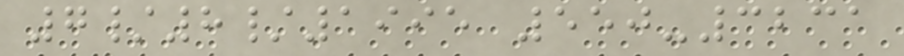7/8/1995 550-3231
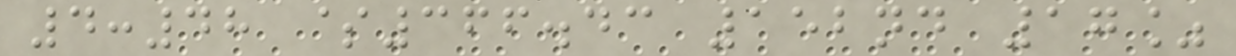4:48 $366.43 152nd 17%
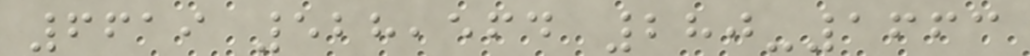6619 528,564 280-1663
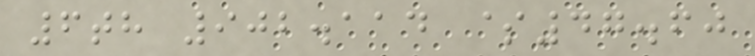6th 902.114 $47.60
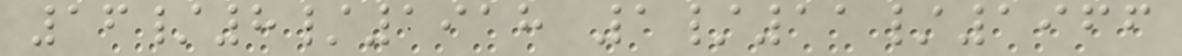16/8/1918 1/11/1966
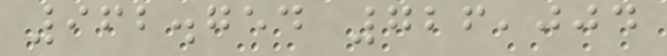962.754 726,004
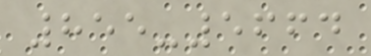855-5664
